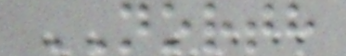NORTH
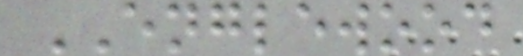ENGLEWOOD
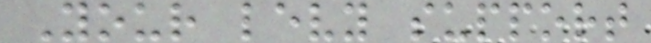Your levy support
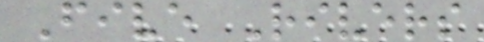Five Rivers
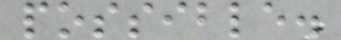possible.
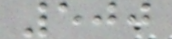500
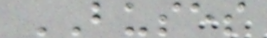BUSES
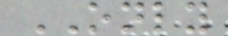ONLY
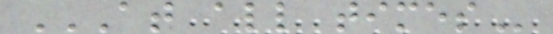AT ALL TIMES
